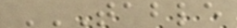TABLE
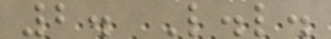2. L.l.
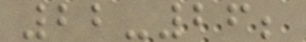22-26;
